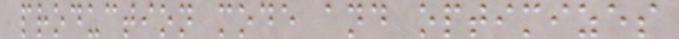production mode and optimizes
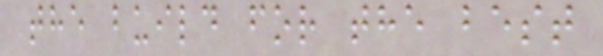the build for the best
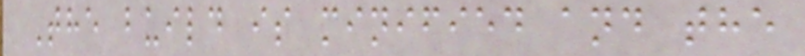The build is minified and the
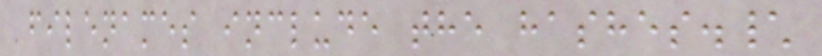filenames include the hashes.\
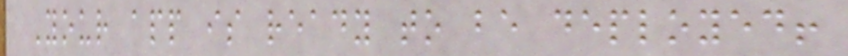Your app is ready to be deployed!
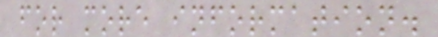for more information.
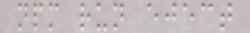npm run eject
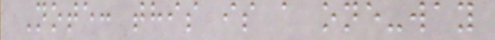Note: this is a one-way
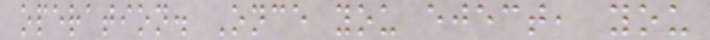operation. Once you eject, you
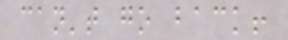can't go back!
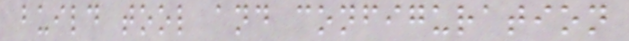build tool and configuration
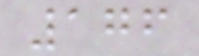176
